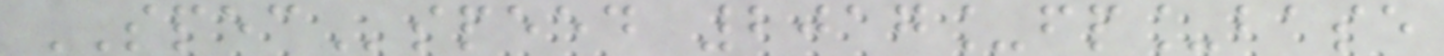SPECspeed 2017_fp_base
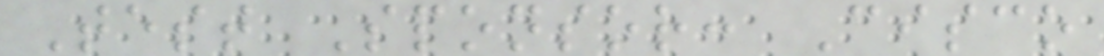Test Sponsor: Cisco
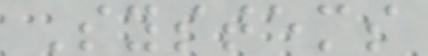Systems
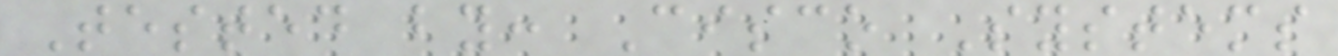Tested by: Cisco Systems
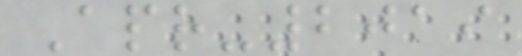Apr-2019
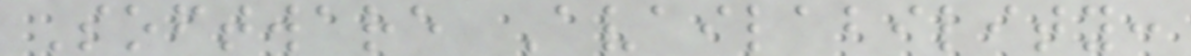Software Availability:
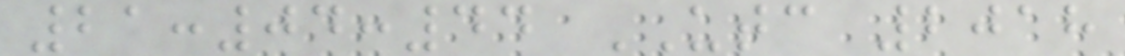21:04:44 UTC 2018
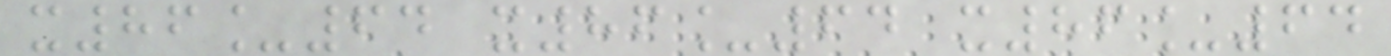x86_64 x86_64 x86_64
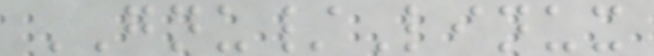GNU/Linux
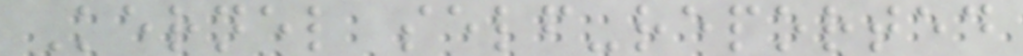Kernel self-reported
